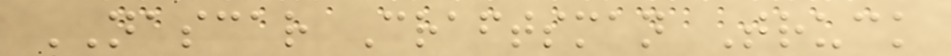NASCAR Craftsman Truck
